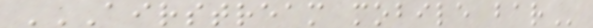AIRSTREAM MOBILE BAR
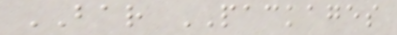BAR PACKAGES
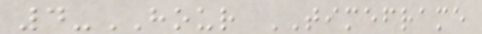4-HOUR TIMEFRAME
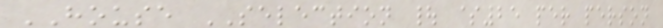HOUSE SELECTION | $25 per person
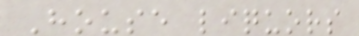House liquors
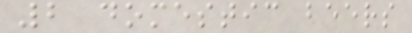2 domestic beers
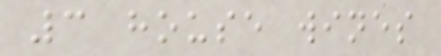3 house wines
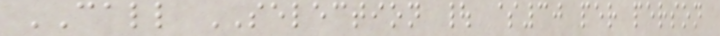CALL SELECTION | $30 per person
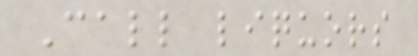Call liquors
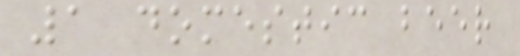1 domestic beer
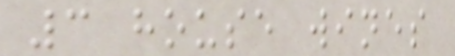3 house wines
